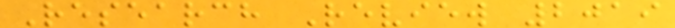Research Review 2019
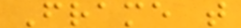Frame t
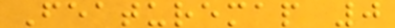Featuremap 0
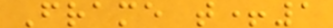Frame t+1
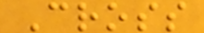Cross
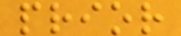prior
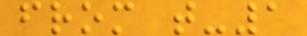from t-1
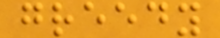greedy
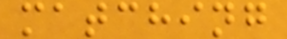matching
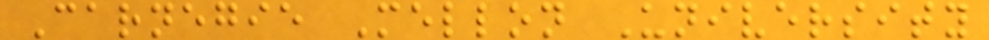Carnegie Mellon University
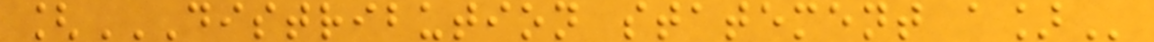[DISTRIBUTION STATEMENT A]
